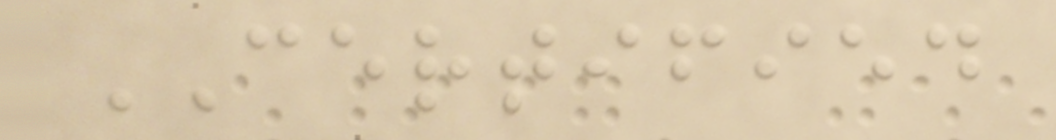CERTIFIED
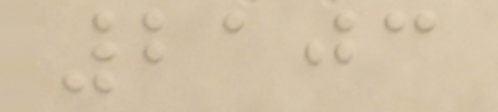2103
